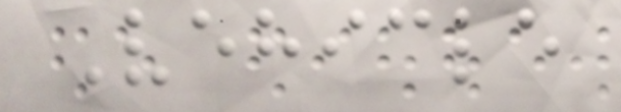Vehicle
